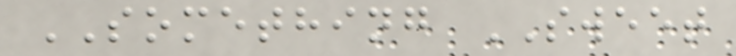SOMETHING SWEET
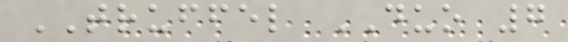TRUFFEL DUO 7
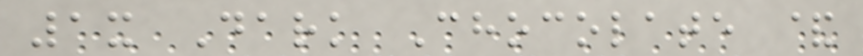1x Dark Chocolate &
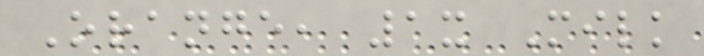Orange, 1x Milk
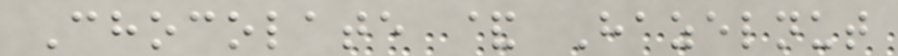Chocolate & Hazelnut
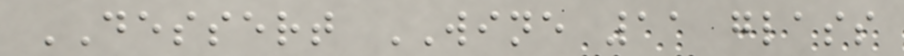DESSERT WINE 11 glass
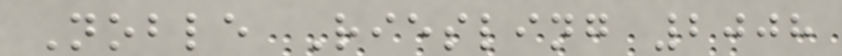Noble Riesling 2008
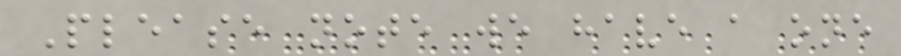Please note we have a one
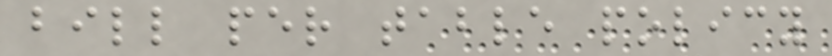bill per table policy
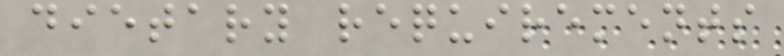dietary requirements
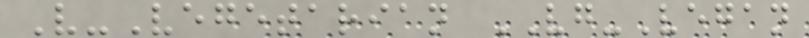V-Vegetarian VG-Vegan
